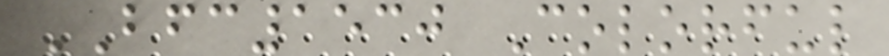BFC1530 Colorful
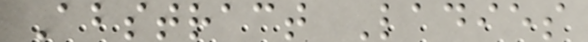Abstract Ladies
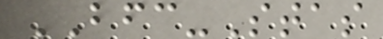BFC-Stas
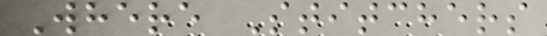Where Stitchers
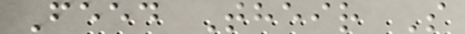Feed Their S
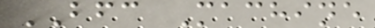BFC Machine
